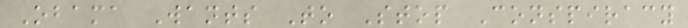Obama Wants To Stop Conspiracy
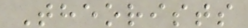Theorists
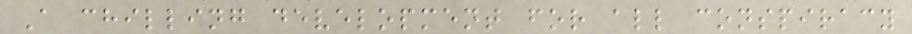A chilling development for all conspiracy
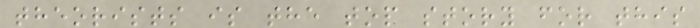theorists is the top story for this
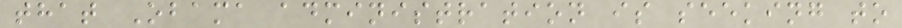that Obama administration is seeking to
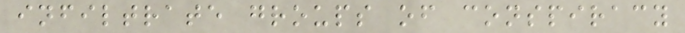infiltrate groups of conspiracy
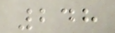248
